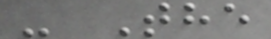- The
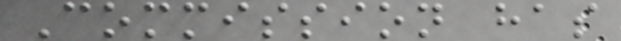Commission has
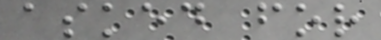asked for
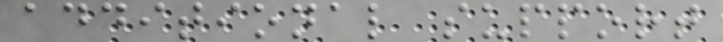additional support
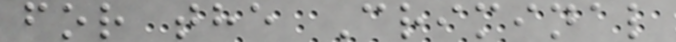for the Criminal
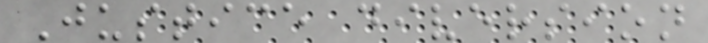Justice diversion
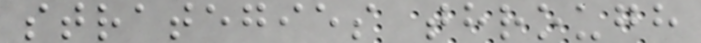strategies through
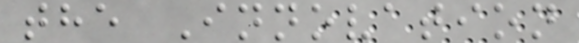the Innovation
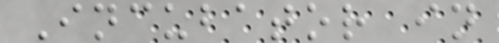Incubator in
